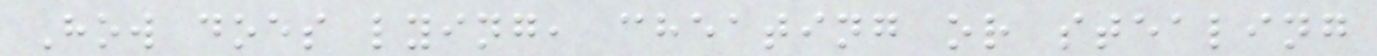How does lying, cheating or stealing
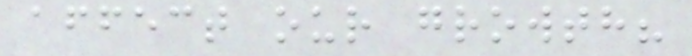affect our growth?
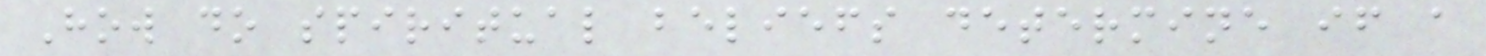How do spiritual beliefs determine if a
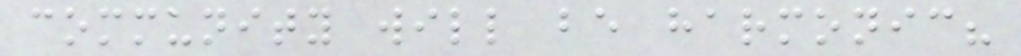community will be harmonic?
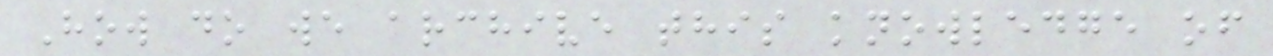How do we archive this knowledge of
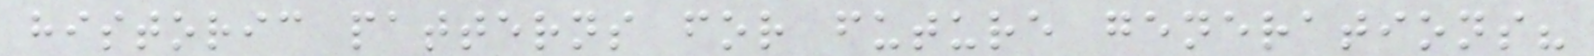historic patterns for future generations?
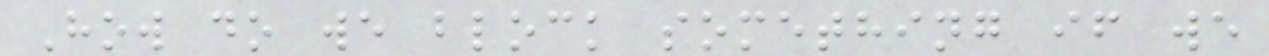How do we block something if we
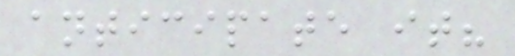anticipate it?
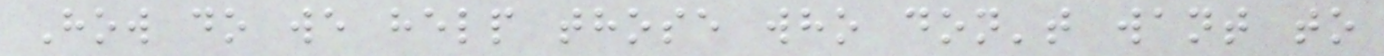How do we help those who don't want to
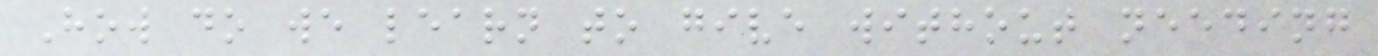How do we learn to give without needing
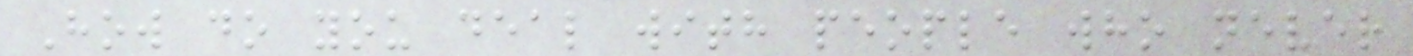How do you deal with people who never
